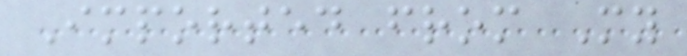Imported from My
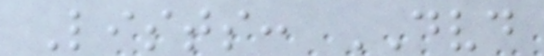Lists: DVD
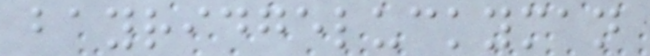bayridgeluckyman
